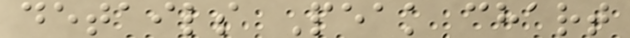details Peak chart
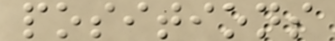positions
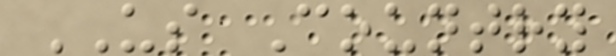US Country
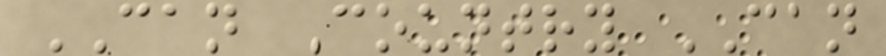CAN Country CAN
